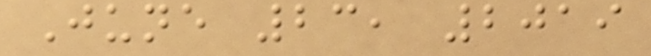June 23, 2019
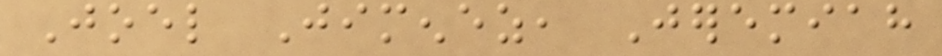Joel Jimenez, Jeremiah
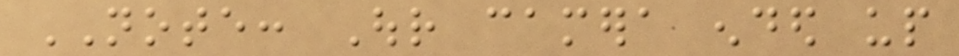NOTE: Our camera ended up
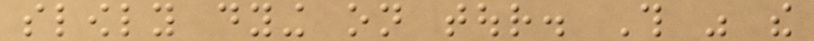slowly dying on tour. This was the
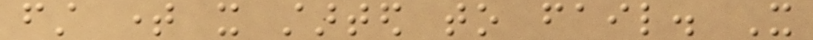first time it started to fail. It
